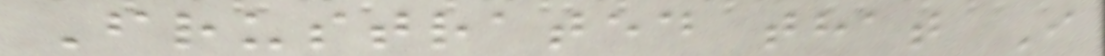Frustrated that I
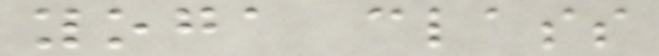yoga class
